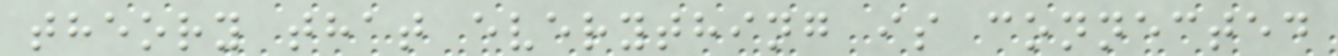theory that everything is connected
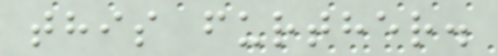this further.
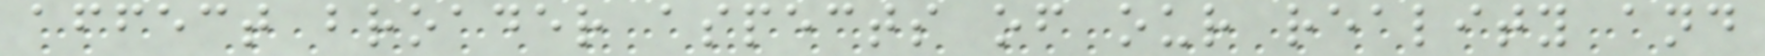affect broader aspects of our reality and
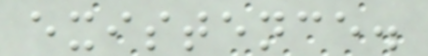existence.
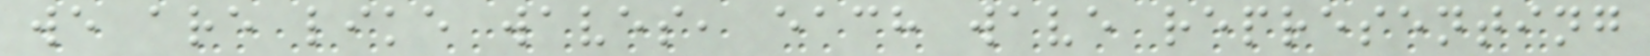we are like waves, each wave representing
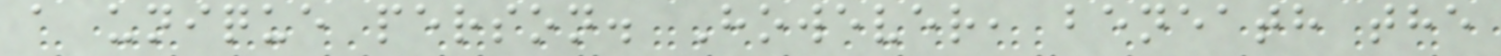a unique person. However, beneath the
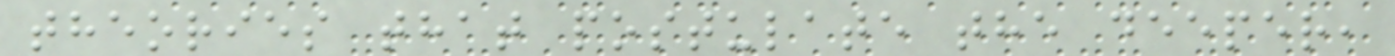theories that postulate the deeper,
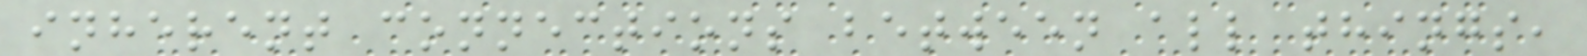inherent connections between all things,
